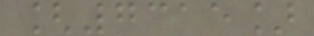[7315]
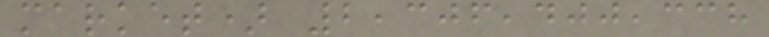market) 2,306,400,338
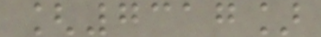[7317]
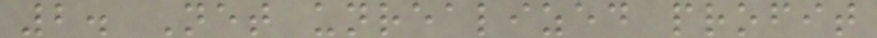2. Net unrealized profit
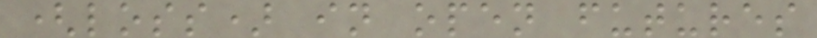(loss) in open futures
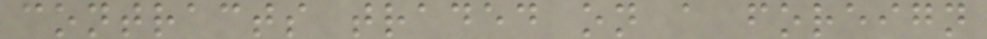contracts traded on a foreign
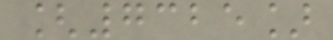[7325]
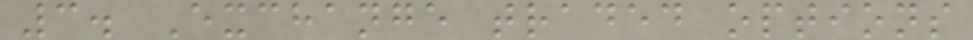3. Exchange traded options
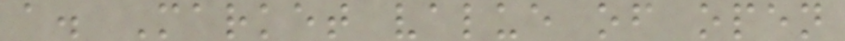a. Market value of open
